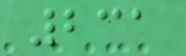231
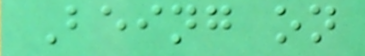Being on
